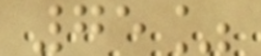75%
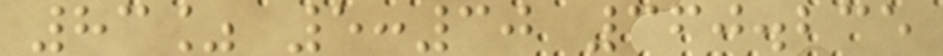83% 5:30 360.235
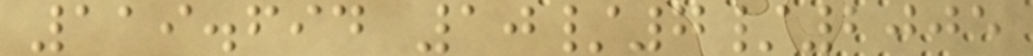119.694 10/7/2005
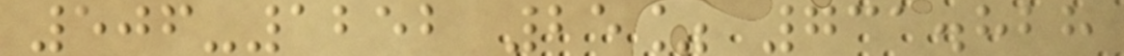506-1252 25% 731.828
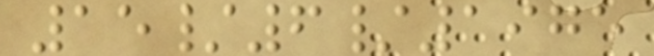15/6/1975
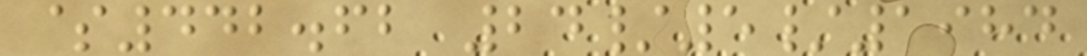$442.62 24/5/1984
